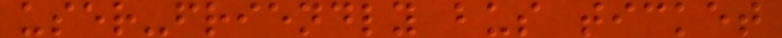user-friendly bus ticket
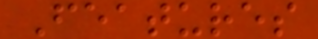Features
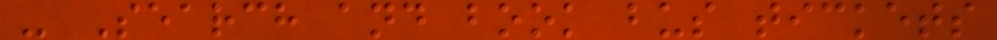- Search and book bus tickets
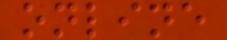online
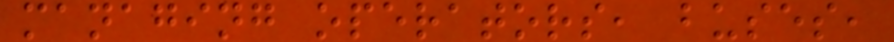managing operators, buses,
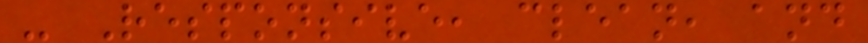- Responsive, clean, and
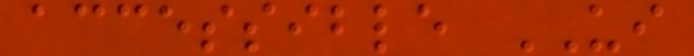accessible UI
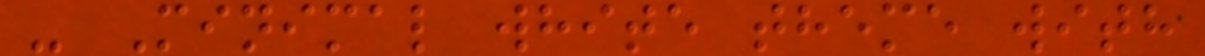- Minimal white theme with
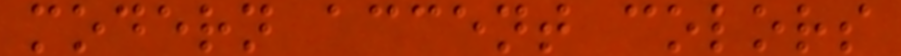modern accent colors
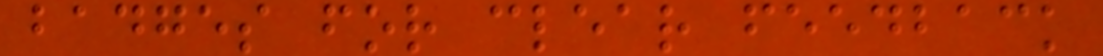badges for clear feedback
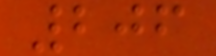206
